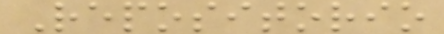Repositorio
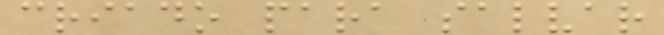criado para salvar
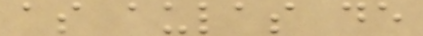as aulas de
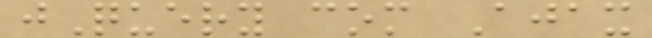jQuery com Ajax
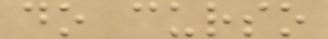do curso
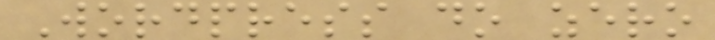Wordpress do zero
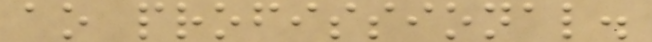ao profissional.
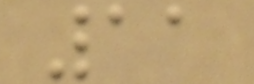11
